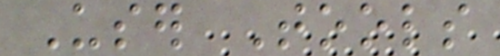User Tools
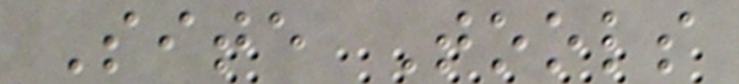Site Tools
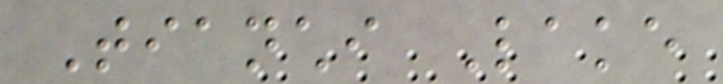Tianchi Lake
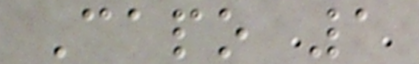Capo 1
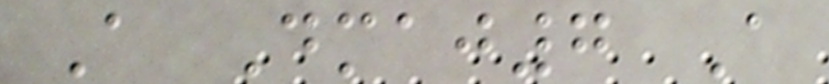A Dmaj7 A
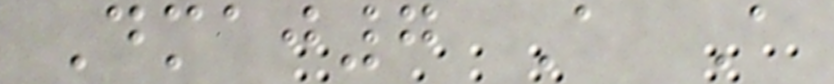Dmaj7 A A
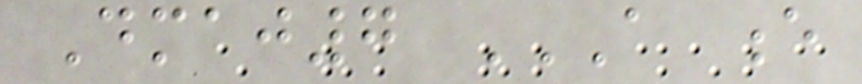Dmaj7 A E
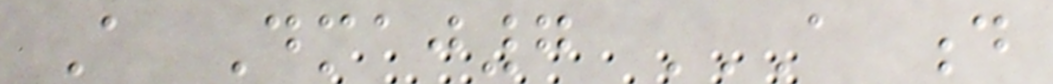A Dmaj7 A D
